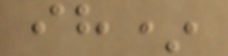ih*
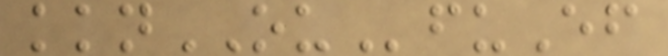kknOUfuEf
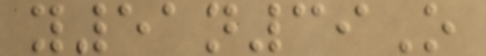y51n39O
